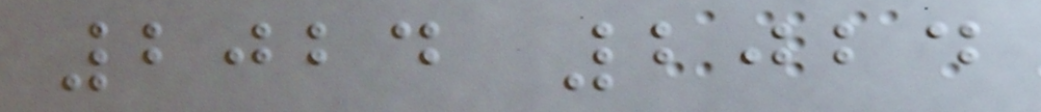2024 2024
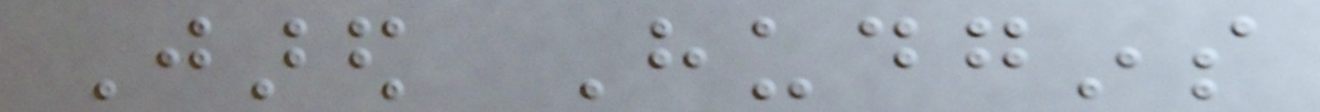Jared Hudgins
